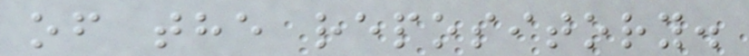of the repository.
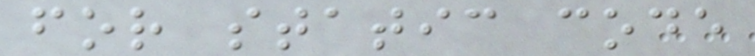for static code
